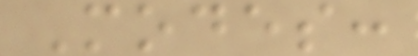Modes:
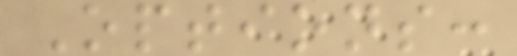Options:
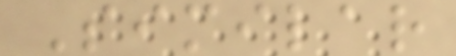Similar
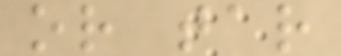or tar
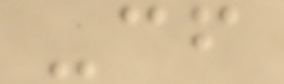-cf
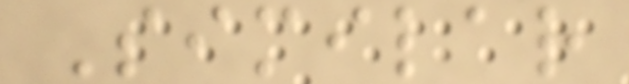Similar
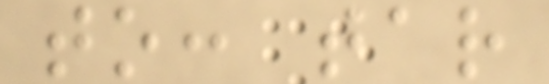to: tar
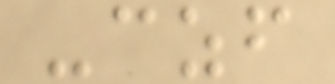-czf
